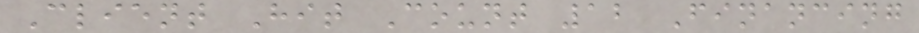Client Hit Count 12 Financing
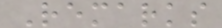Remarks
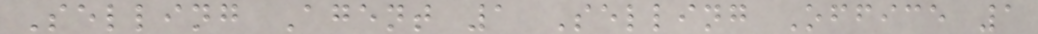Selling Agent 1 Selling Office 1
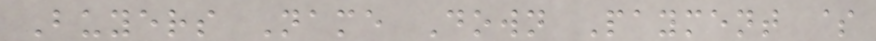Buyers Name Down Payment $
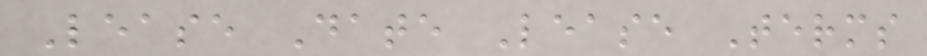Lease Date Lease Terms
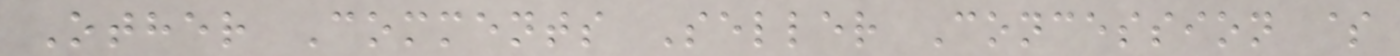Other Comments Seller Concession $
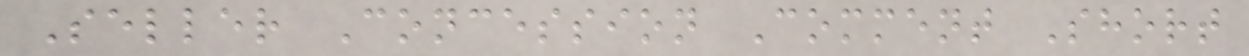Seller Concession Comment Short
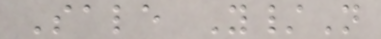Sale Y/N
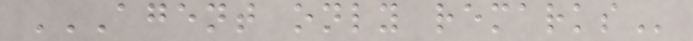AGENT ONLY REMARKS
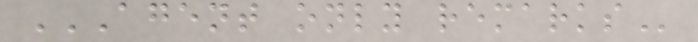AGENT ONLY REMARKS
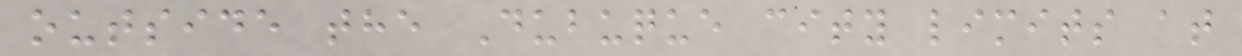outside the Dubuque city limits at
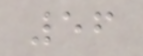56
